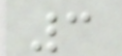3
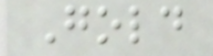Gold
